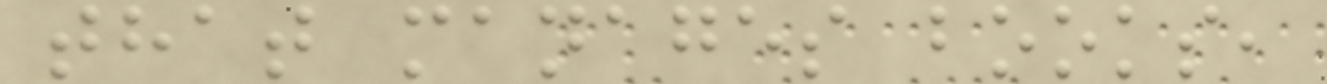that manages books,
